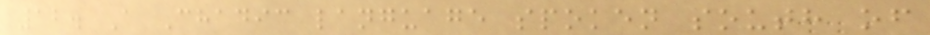12. A Chadic language spoken south of
